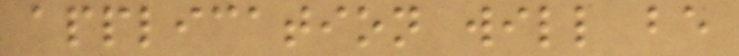application will be
